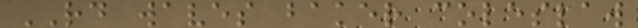RD waves baker coleslaw
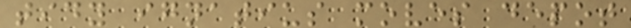tidy ignatius moves depot
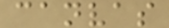canvas
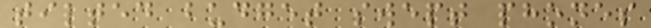tilted budget swept phones
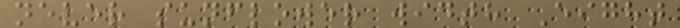never sunflower width Eight
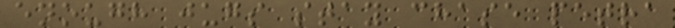enough jugs stay chase petra
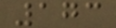173
